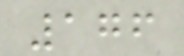176
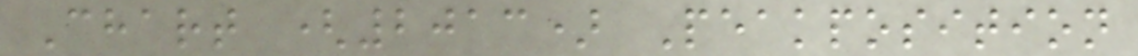Chart (2013) Peakposition
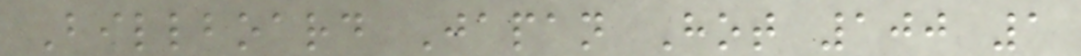Billboard Japan Hot 100 1
